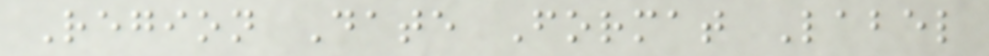Region Date Format Label
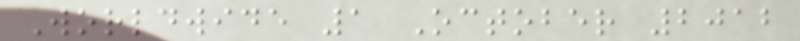Worldwide 1 October 2012
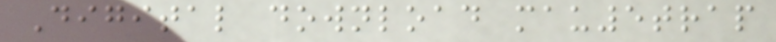Digital download mau5trap
